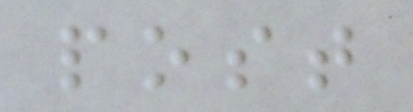post
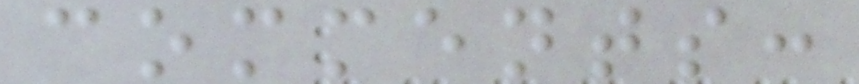comments:
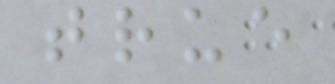true
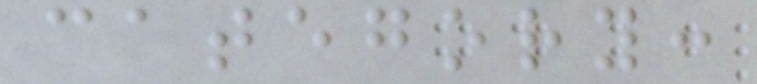category:
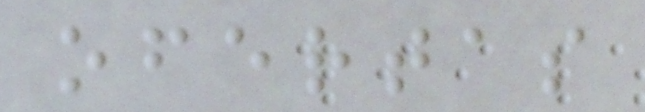ofertas
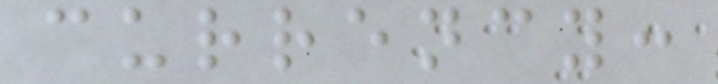currency:
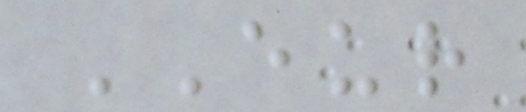EUR
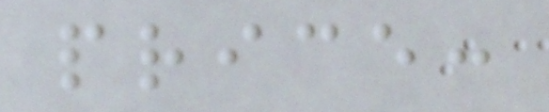price:
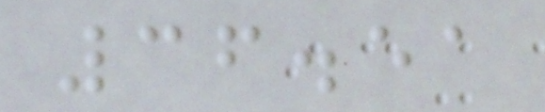36.51
